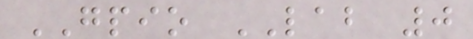GPIO LAB 0
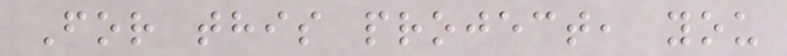For this project, you
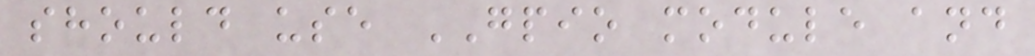should use GPIO module and
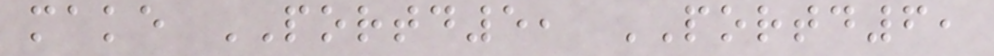make PORTD5, PORTD6,
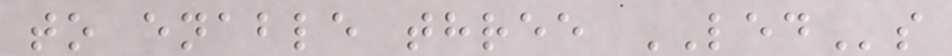to enable three LEDs
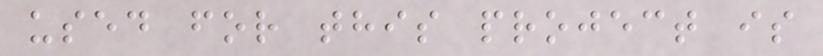used for this project is
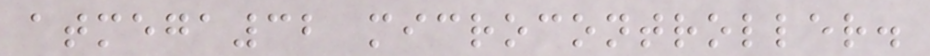atmega32 microcontroller.
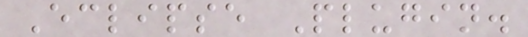Eclipse Plugin.
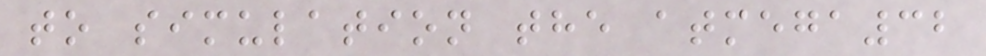to simulation the atmega32
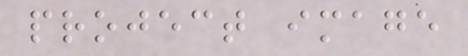project image
